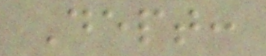Dept:
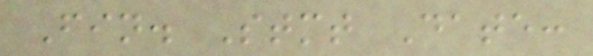Fin. Stmt Date:
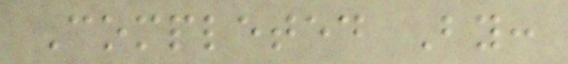Completed By:
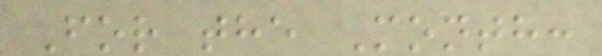For the Month:
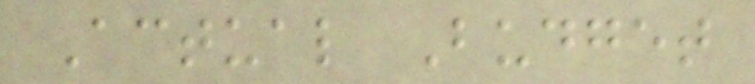Actual Budget
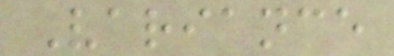Variance
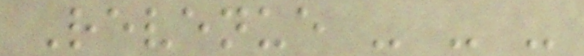Revenue - - -
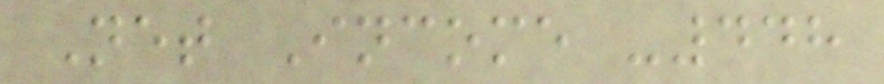Net Income -448
